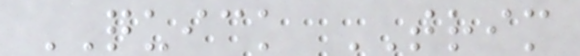QUICK TRIM
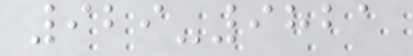929-9821
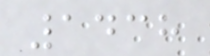1438
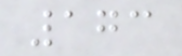173
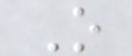O
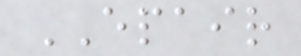EPAIR
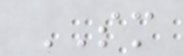SM
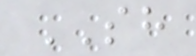SH
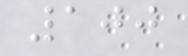100
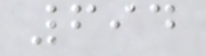694
